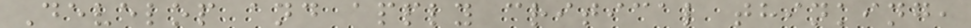Develop and apply critical thinking,
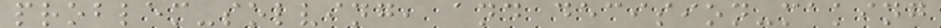problem-solving, and decision-making
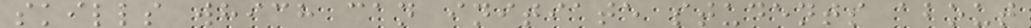skills which can initiate students about
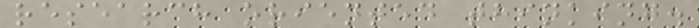research oriented thinking.
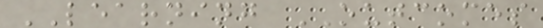LEARNING OUTCOMES
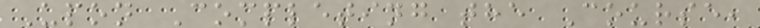Upon Completing the Course,
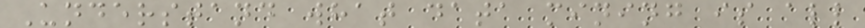Understand what data mining is all
